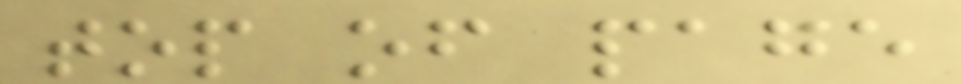top of page
